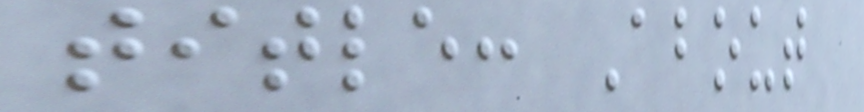title: About
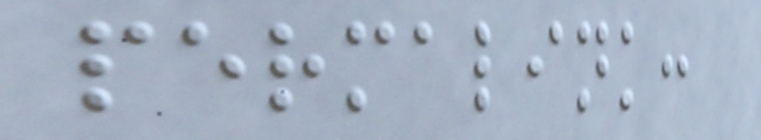permalink:
